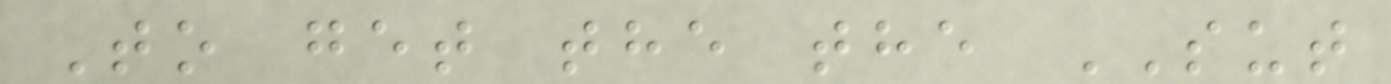To get the the SUT
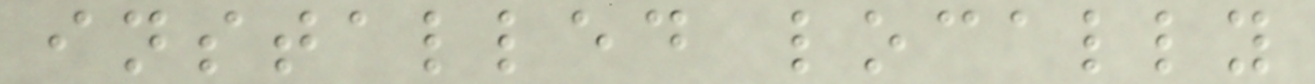installed locally
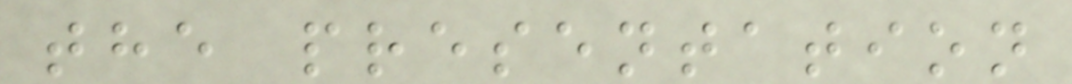the presentation
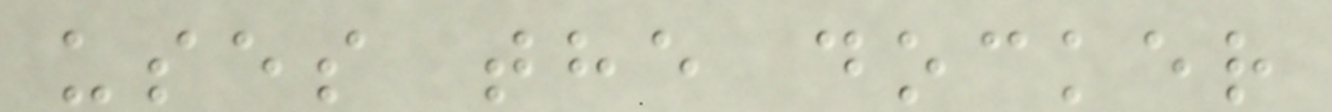uses the docker
